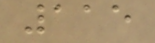115
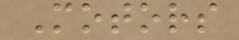Motors
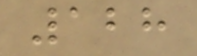128
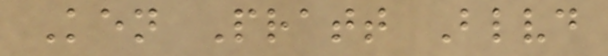Ken Pratt Blvd
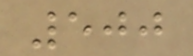500
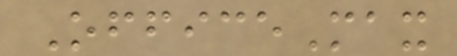OfficeMax
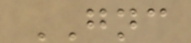GNC
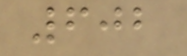602
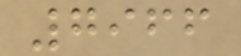7966
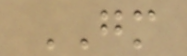GM
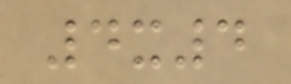4x4
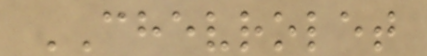CHEVROLET
